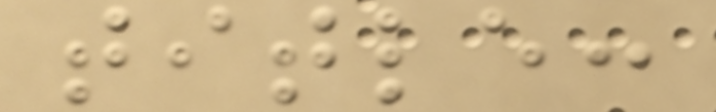title:
